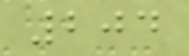204
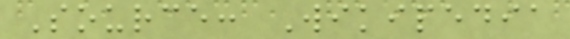Source: Wikipedia
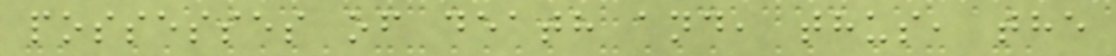possesses of death and, thus, the
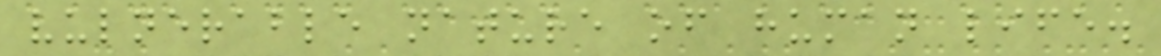vulnerable nature of human life.
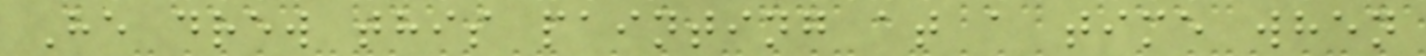He drew this painting at a time when
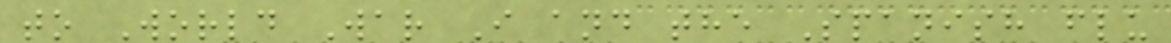to World War I and the Spanish flu
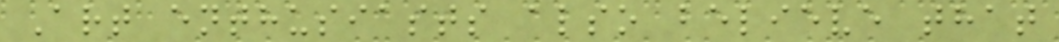Art enthusiasts also believe that
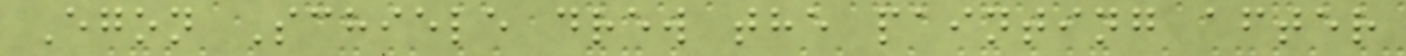Egon Schiele drew the painting after
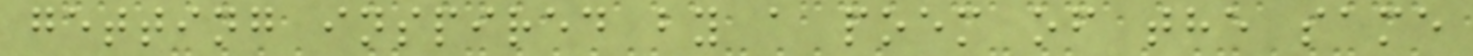getting inspired by a poem of the same
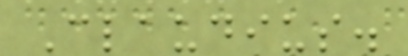Claudius.
